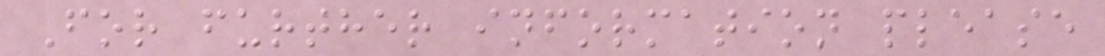For further information please
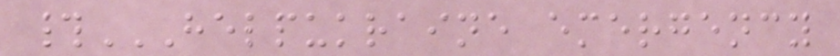#HELPUKRAINE EMERGENCY
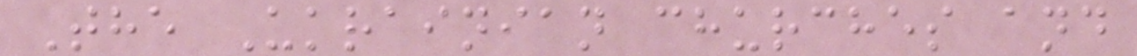The Ukrainian churches and
